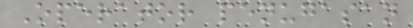Operator penugasan
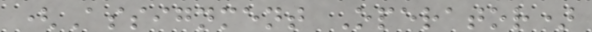(Assignment Operator)
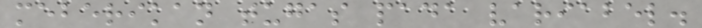meberikan tugas pada variabel.
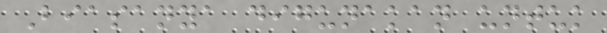Biasanya digunakan untuk
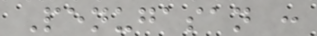Penugasan :
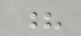?
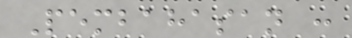Pembahasan :
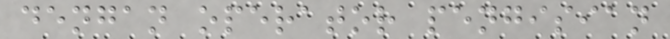dengan operator pengisian
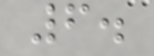6.
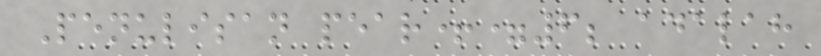Penulisan pear+=6; adalah
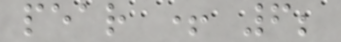pear + 6;
